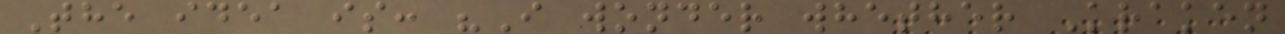The idea is: "I wonder whether Kraken
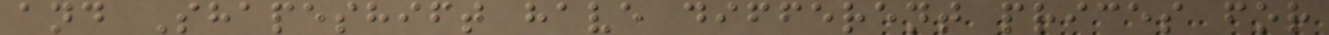and Shapeshift have different prices for
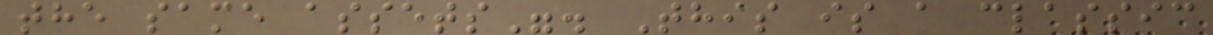the same assets". This is a classic
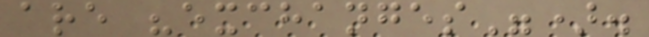are "exchanges").
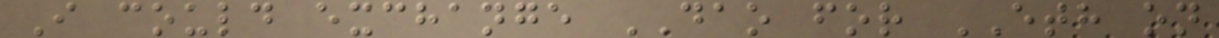I could exchange DAO for ETH on
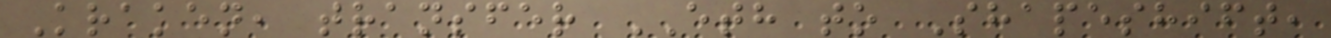Kraken, transfer ETH to Shapeshift,
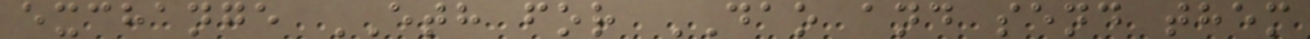exchange ETH for DAO and send them
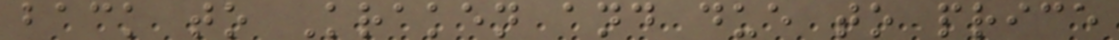back to Kraken and due to price
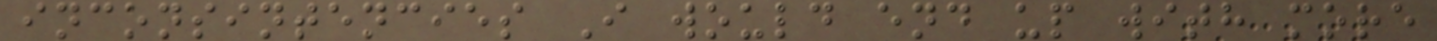inconsintencies I would end up with more
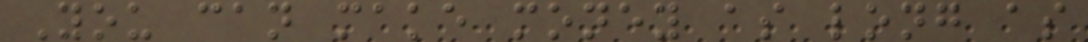You can make money as long as
